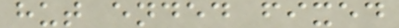hut ended fixed
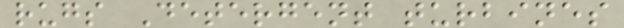rugs Detergent turbines
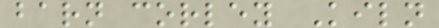barn corley Kiln
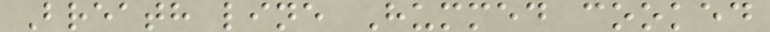Breath line Hummed cooked
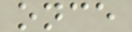once
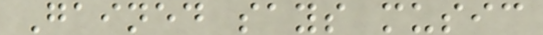Gained says music
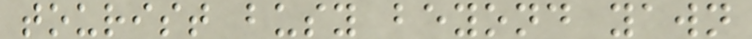tourist busy beyond yawn
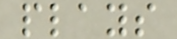plays
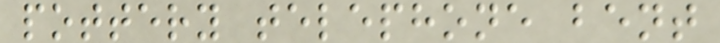pottery telephone bent
